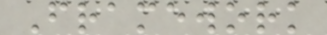Framework
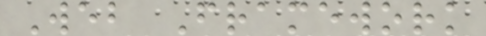Web Framework
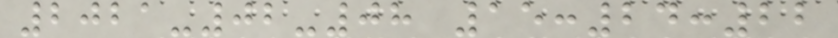2021-02-08 15:24:22
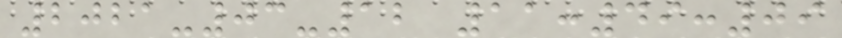2021-03-12 11:49:09
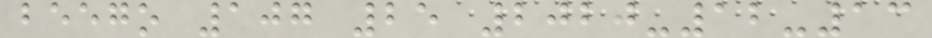beego 107 25 2020-12-13
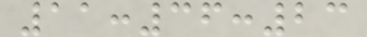11:36:23
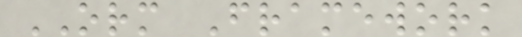ORM Framework
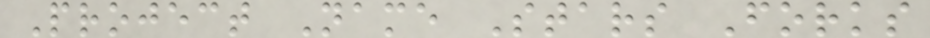Project Name Stars Forks
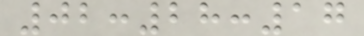02:28:17
